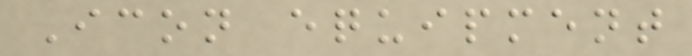Icon equipment
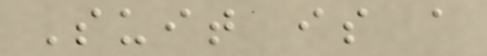Suit is a
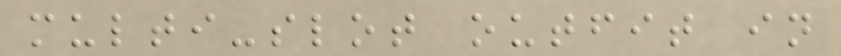multi-slot outfit in
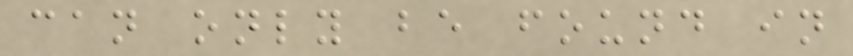can only be found in
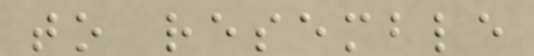to resemble
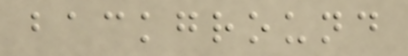background
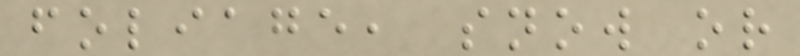foliage, snow or
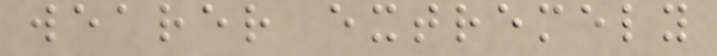wearer extremely
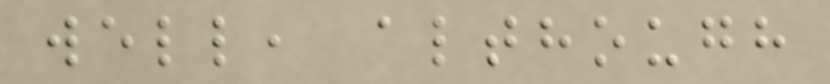well, although
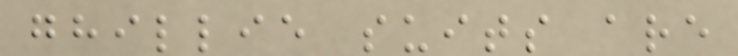ghillie suits are
